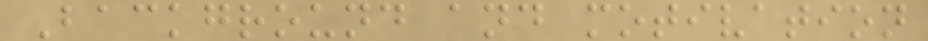Background and motivation
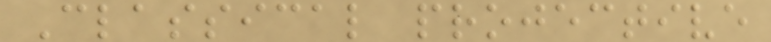Classical projective
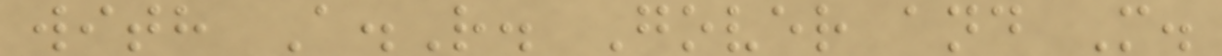with A.R. Gover and M.
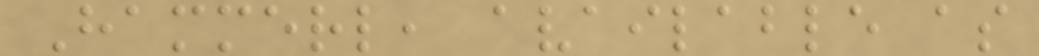Hammerl, available as
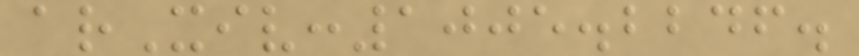arXiv:1005.2246.
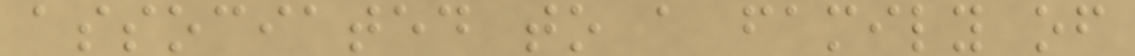associated to a family of
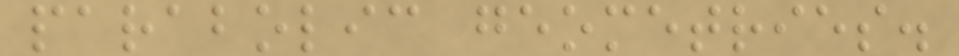parabolic geometries.
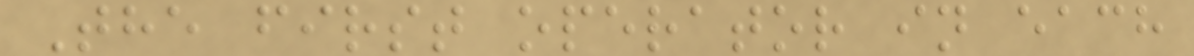The first operator in each
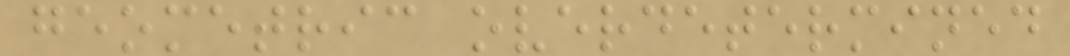geometric overdetermined
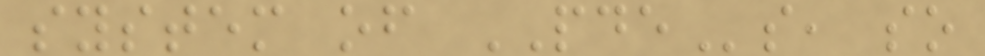system of PDEs, so
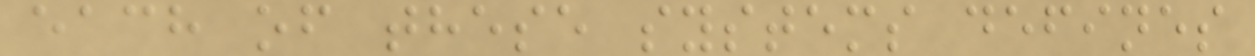each of these systems defines
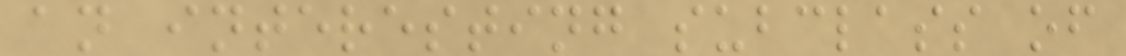an interesting subclass of
